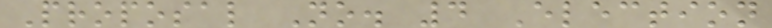Proposal No. 4 Election
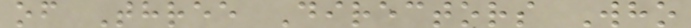of Three Directors Who
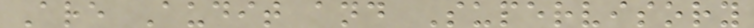Are Audit and Supervisory
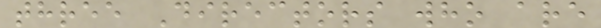three Directors who are
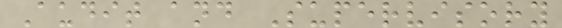Audit and Supervisory
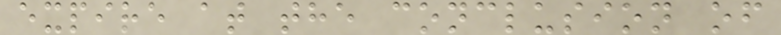expire at the conclusion of
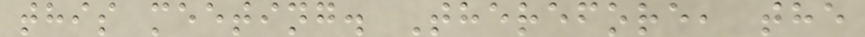this meeting. Therefore, the
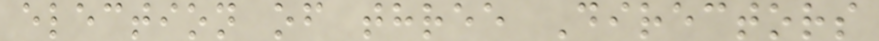election of three Directors
